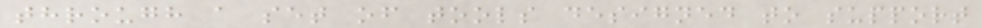through a set of tools designed to support
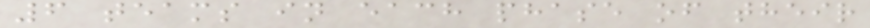6 teams in each phase of their
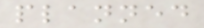planned
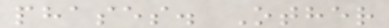phases. Other
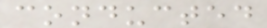conducted
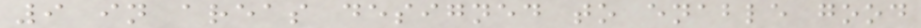9 in areas designed to enable good
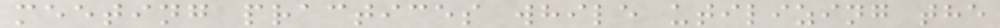meeting practices while utilizing the
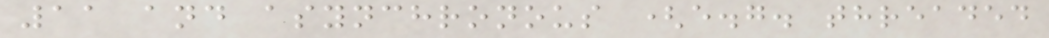11 and asynchronous (e.g. threaded
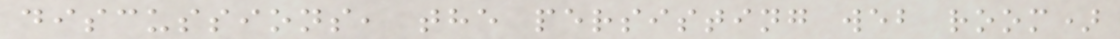discussions, the persisting web room)
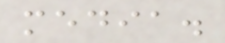media.
